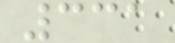331
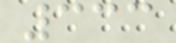333
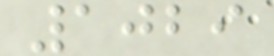1029
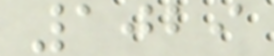1029
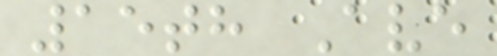15th Ave
